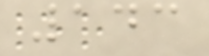143
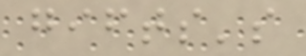gifts's
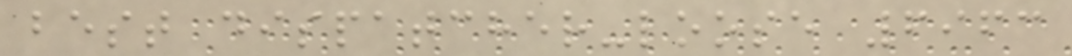best dispatcher-loose 6963
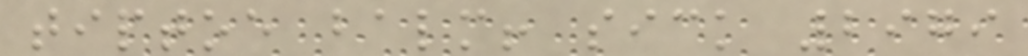tiptoe balm! sick 2979
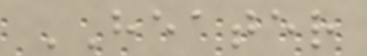HEATER
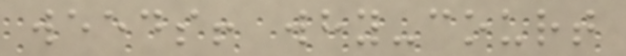weeds! why-court
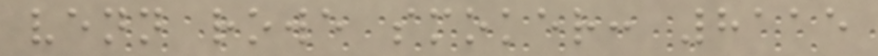venn rowe smoker: 8115
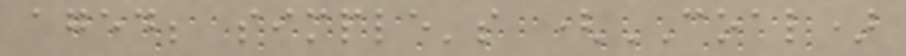aged; simple's (COAL)
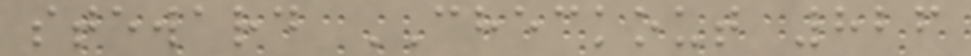steward CHECKOUT 826
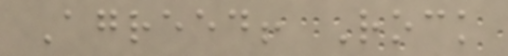Agreed! Rock
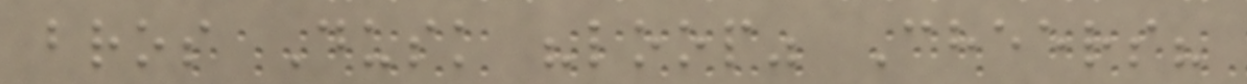bros Dusk "loop" Cheers?
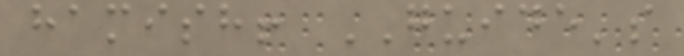hamish! GUIDE's
